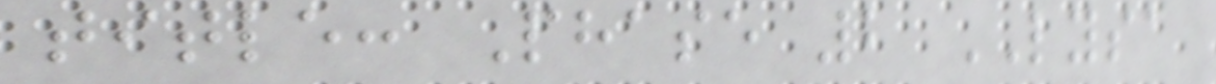title: Phase 2 LYSA
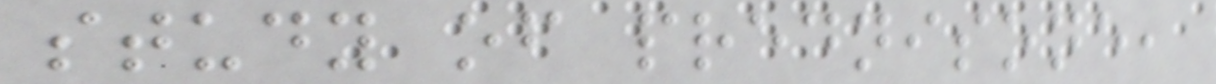study of prednisone,
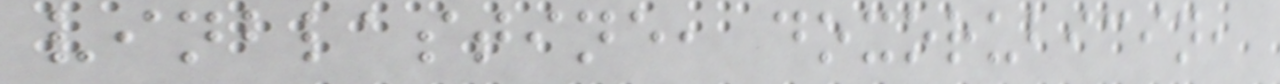vinblastine, doxorubicin,
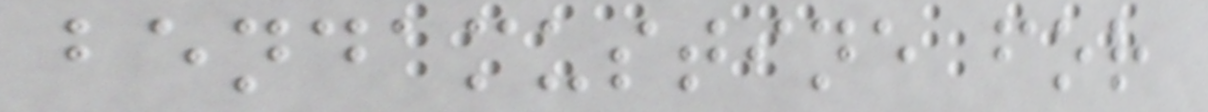bendamustine for
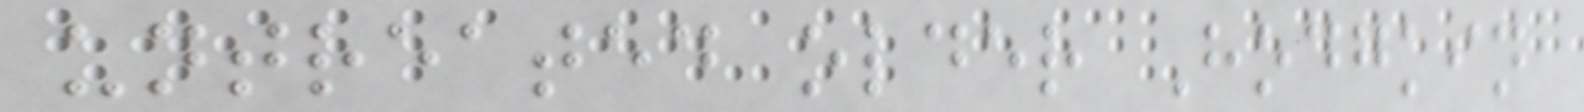untreated older Hodgkin
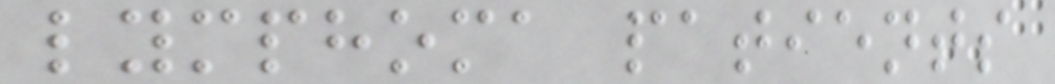lymphoma patients
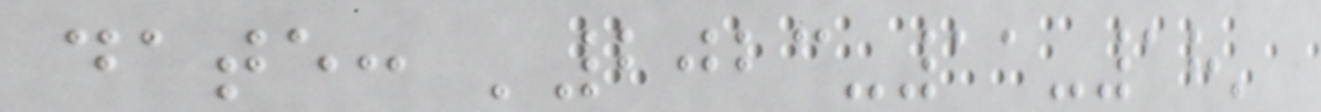date: '2023-11-18'
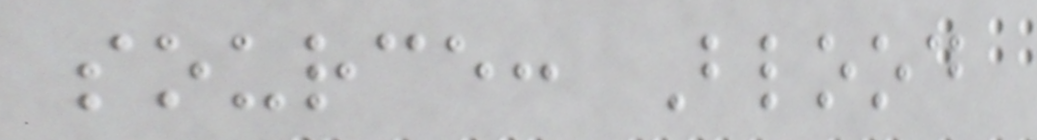source: Blood
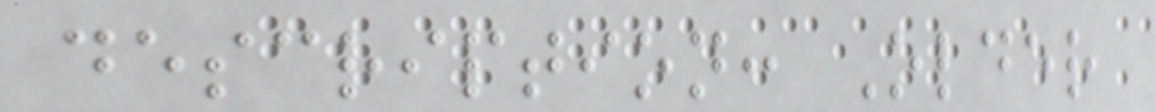description: Older
